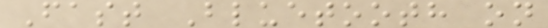Fast Bluetooth on
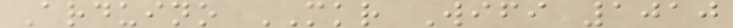Arduino MKR Wifi 1010
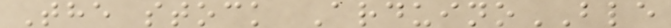The stock ArduinoBLE
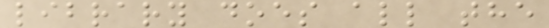library does all the
